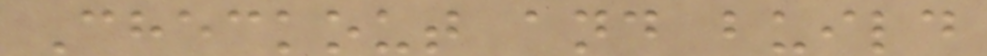Checkout and build
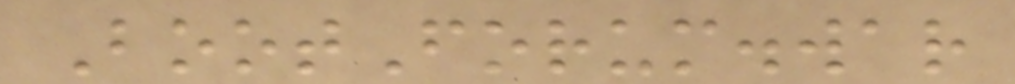BootForum.war
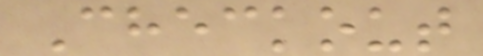Checkout
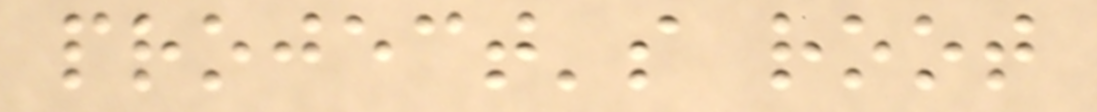project's root
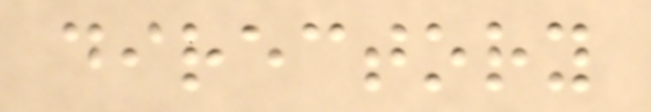directory
